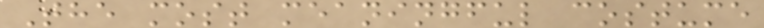The most meaningful costume
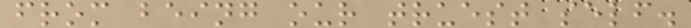from being our truest self.
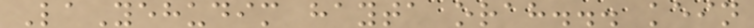LaYehudim hayta orah... kein
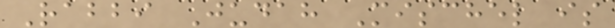Rabbi Judah Mischel is
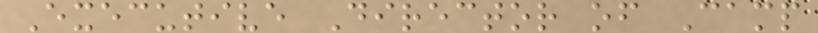Executive Director of Camp
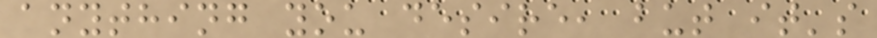anything you desire, but it's
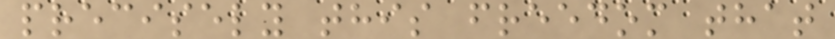precisely this freedom that
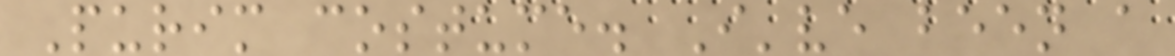Purim costume. I've been a
